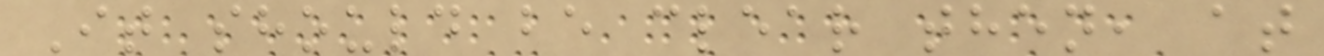It should be clear then, at
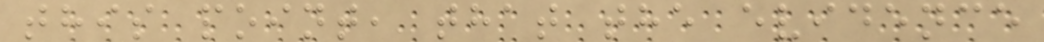this point, that the evidence
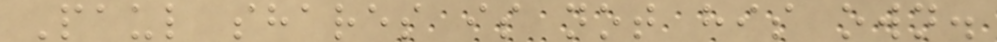Paul shares is not his own.
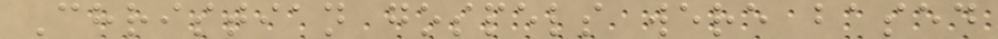Christian gospels were based
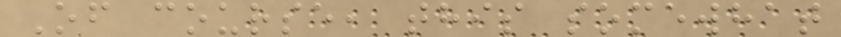Of course, this somewhat
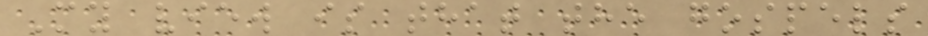My view is that the gospels
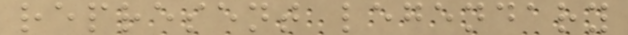represent legendary
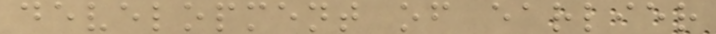development of earlier
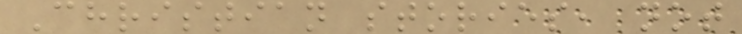Christian stories, not
